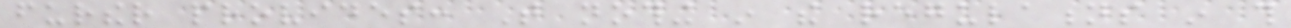further provides: That nothing in the regulations in this
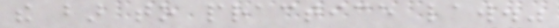the bar to practice law."
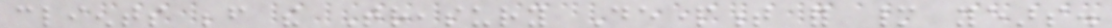clients before the Treasury Department for many years.
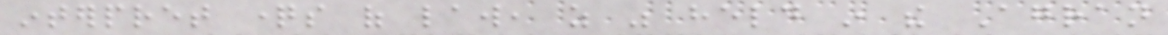interpret questions of law, as was held in the Agran
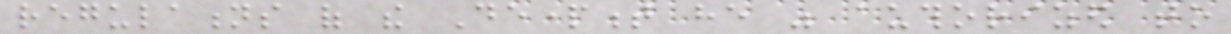regulations of the Department he was authorized to
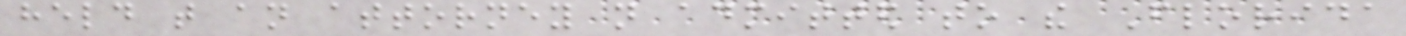held that an attorney not admitted to the Florida
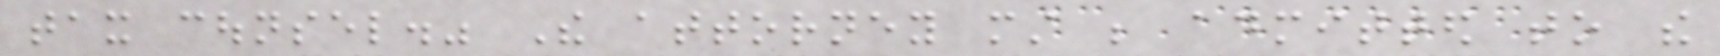tax counsel." The attorney must be admitted to the
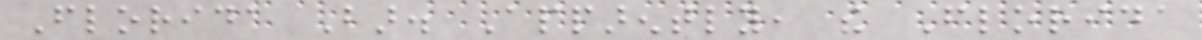Florida Bar. Apparently, the Florida
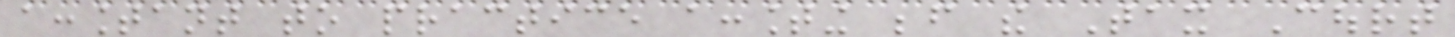accountant to practice accounting before the Tax Court
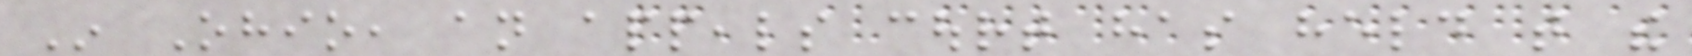In Ohio, an appeals court has held that the
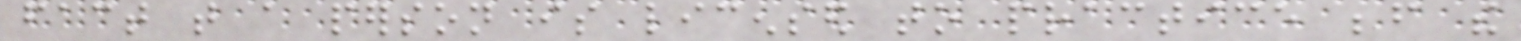fact that a person is licensed to practice before the
